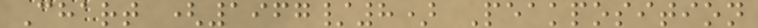Chart (1967/8) Peakposition
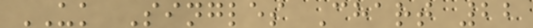UK Singles Chart 22
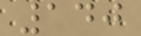140
